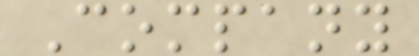Company
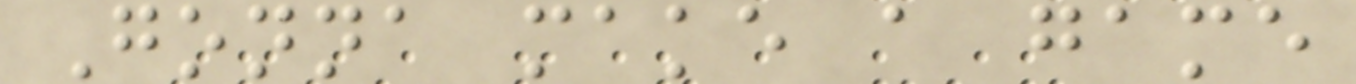Gonna make a game
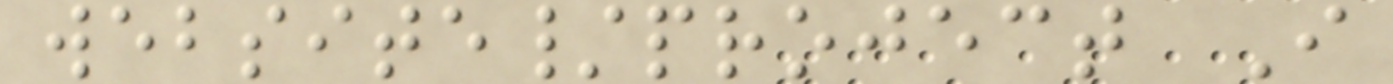website/project I
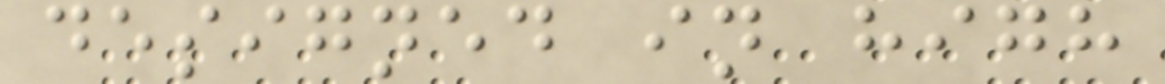designed in high
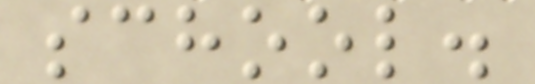school.
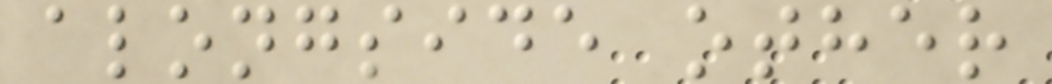alongside other
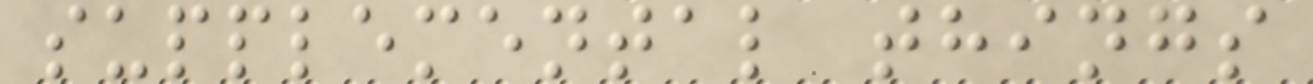supplemental things
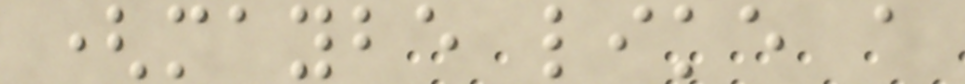(maybe like a
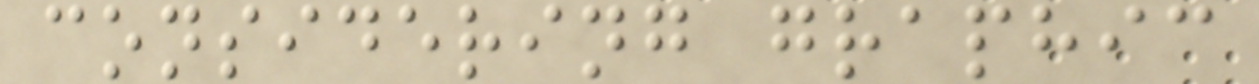considering graphic
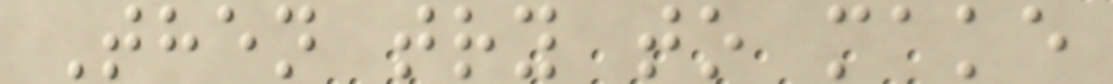Then try to make
